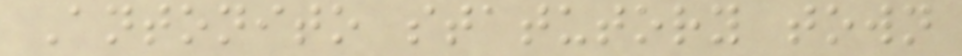Antonito statutory town
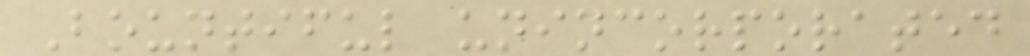Bountiful unincorporated
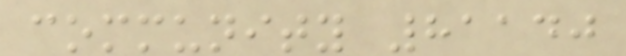community 81140
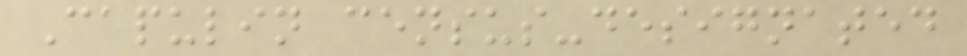Capulin census-designated
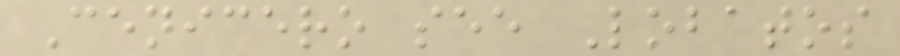Cenicero see Lobatos
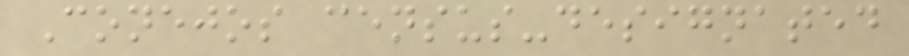Conejos census-designated
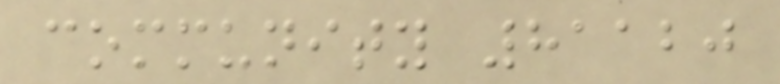community 81120
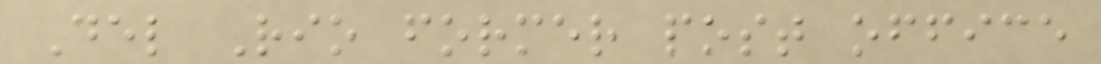Del Rio former post office
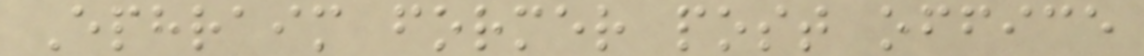Ephraim former post office
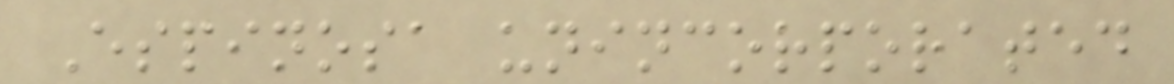Espinosa unincorporated
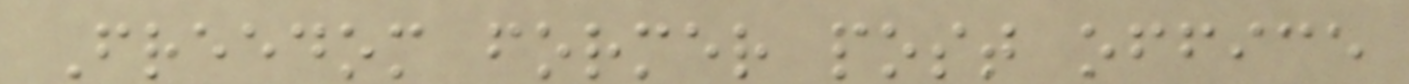Freedom former post office
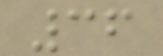36
